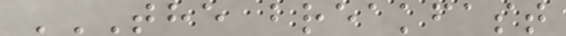THE BREAKFAST
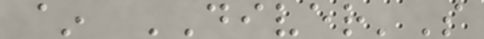~ DIVER'S
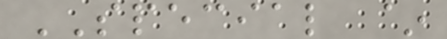SPECIAL ~
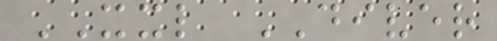XXL DIVER
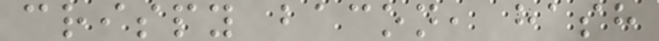crispy bacon, hash
